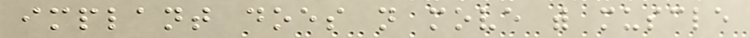implant does not move with muscle
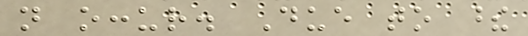not occur. Due to these
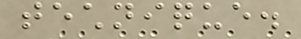technique.
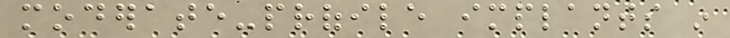moderate-profile implants in
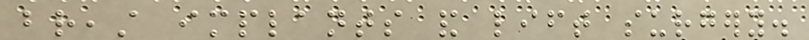breast implants and lift surgery.
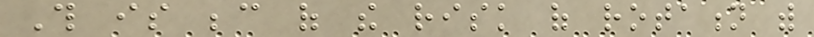This is because of the risk of rotation with
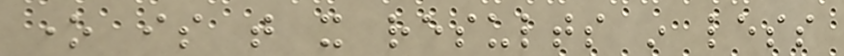one is that it results in less
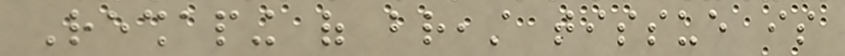Reshaping of breast tissue is
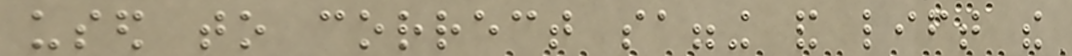used to correct sagging and lift the
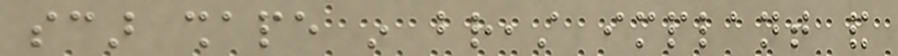scar shape in breast implant and
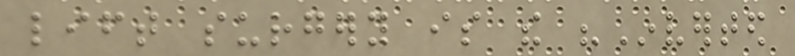lift surgery is the "Inverted
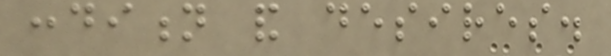condition and desires.
